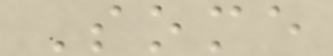Some
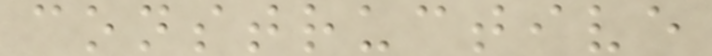constructive
